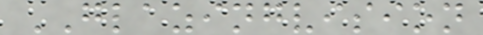GLAZINGVISION
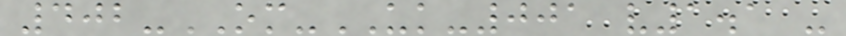402-OM-UK-001 v1.1 -
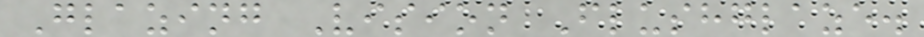Glazing Vision Flushglaze.
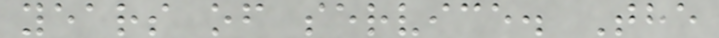years of service. The
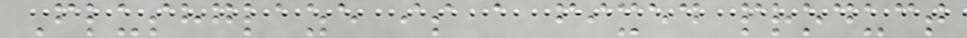Flushglaze is a fixed product
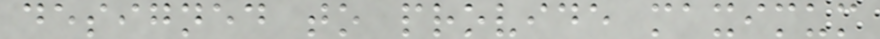designed to provide maximum
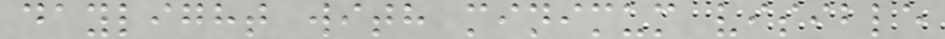daylight with minimum visible
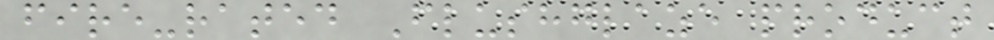fire-rated Flushglaze product
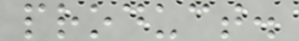product.
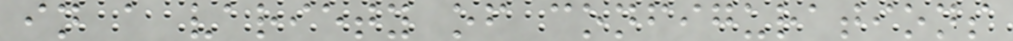in a variety of configurations
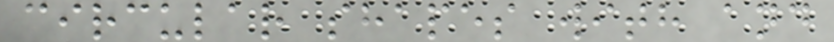circular shapes with and
